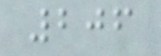206
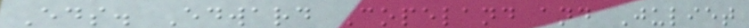Eds. Edward Copeland and Juliet
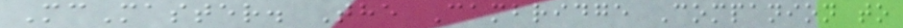McMaster. The Cambridge Companion to
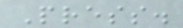Press.
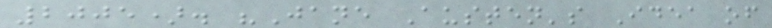2005). "Jane Austen's Idea of
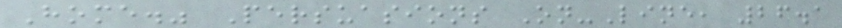Home." Persuasions On-Line, 26.1
